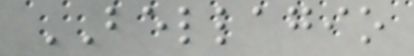BELLAGIO
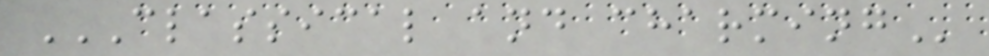CLASSICAL AND CHARMING
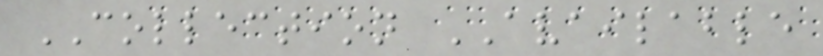COLLECTION AVAILABLE
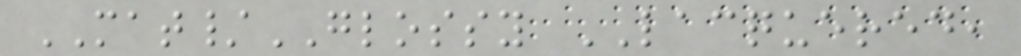MAT/GLOSSY LACQUERED,
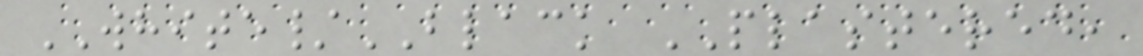WHITE/BLACK PLASTERED,
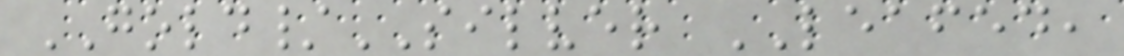GOLD/SILVER LEAFED,
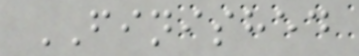FINISHED
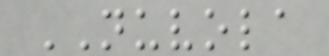NUVOLA
